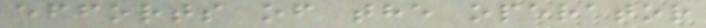efforts of the operator
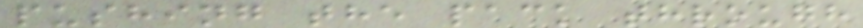pushing the pack through
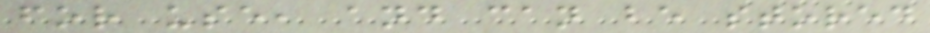for use, and can be stored
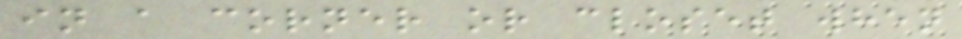in a corner or closet when
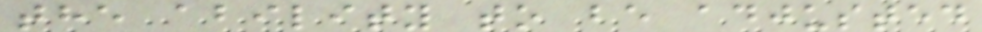the ability to be adjusted
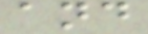and
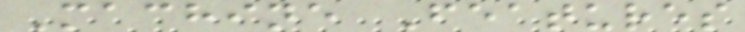Machine Features
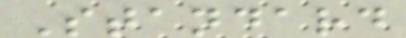Standard
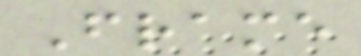Frame
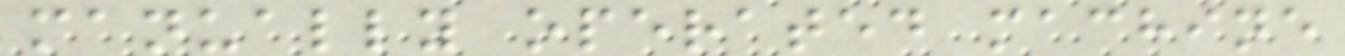manually operated machine
